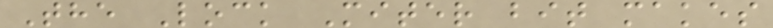The Lock Miter bit makes
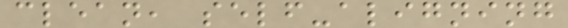clean, self-aligning
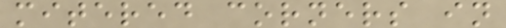mitered corners in
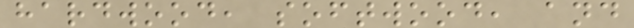hardwood, softwood, and
